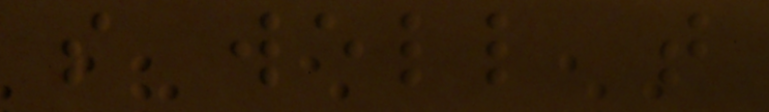so well that
